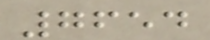7654
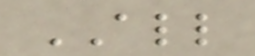ALL
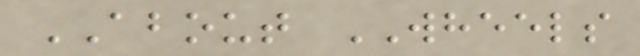ABOUT WHEELS
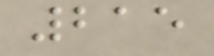215
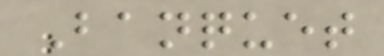Banquet
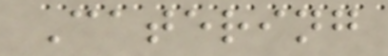Catering
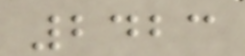2423
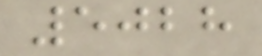5028
